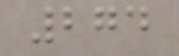274
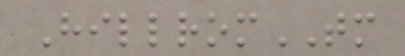HillromTM
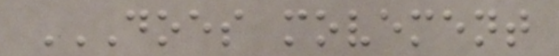DOES MOVEMENT
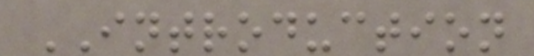INTRODUCTION
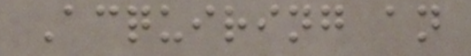Acquiring an
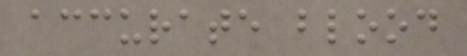accurate blood
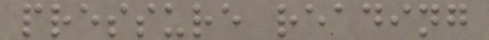pressure reading
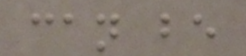can be
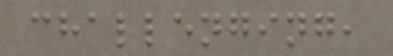challenging,
